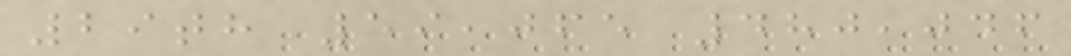29th 59,065 480,046
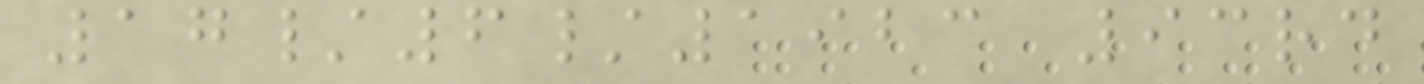17/6/1923 93rd
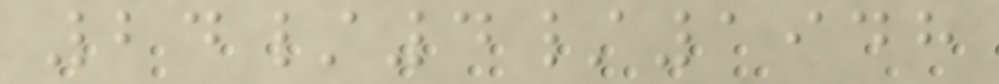24/4/1948
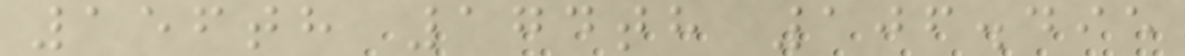156th 174th 106.495
